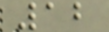12
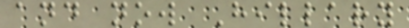and now Hillary
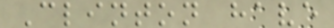Clinton have
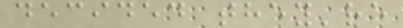decided they're
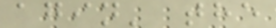agin' the
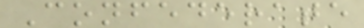Confederate
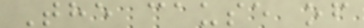The cause of
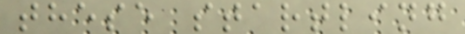these startling
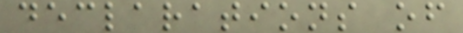declarations of
